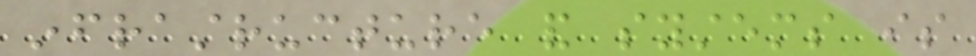infrastructure and systems is
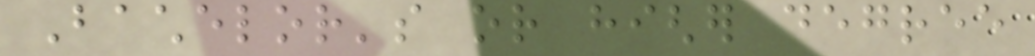Bachelor's or higher degree
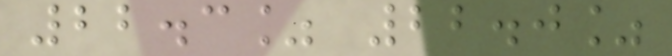22.3% 22.0%
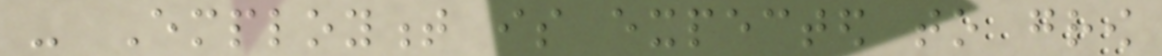- Employment is expected to grow
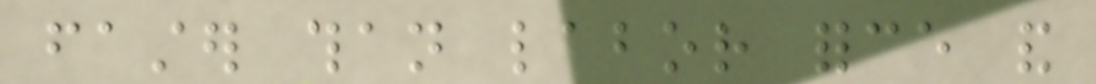faster than labor force and
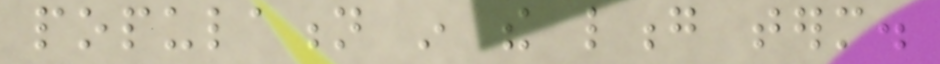population in the long term.
